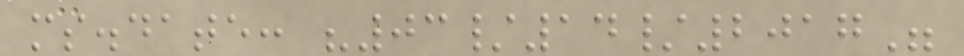ms.date: "03/14/2017"
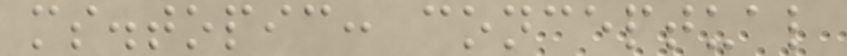ms.topic: conceptual
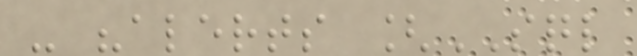- "alerts [SQL
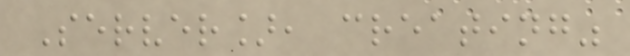Server], creating"
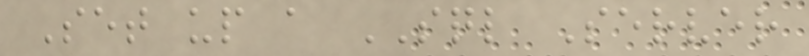Set up a SQL Server
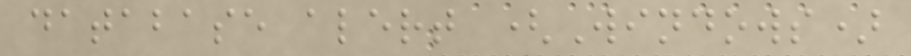database alert (Windows)
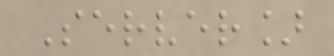Server]
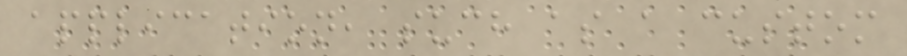application, such as a custom
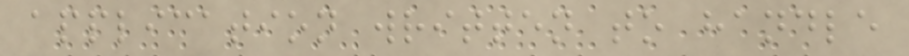application written to handle
